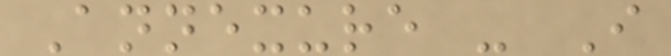Annexure - I
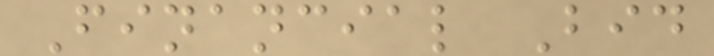Financial Bid
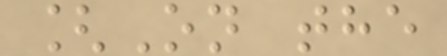[On the
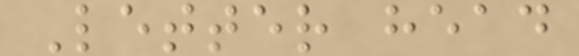Letter head
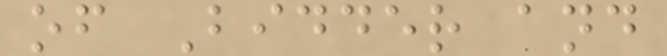of Bidder and
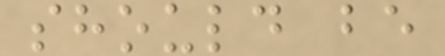should be
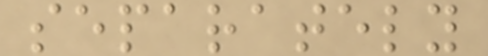separately
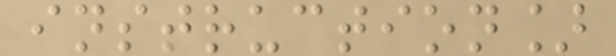instruction]
